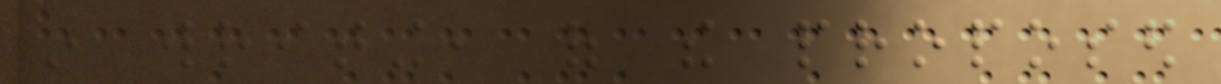in writing, of the proposed
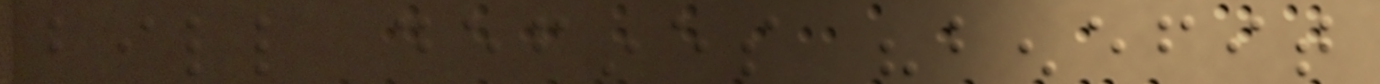bill defines "benefit
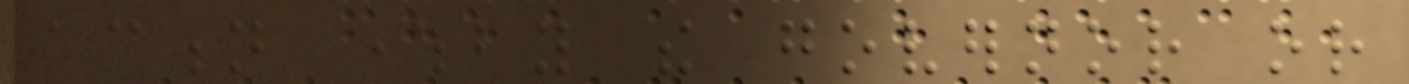action whereby the governor or
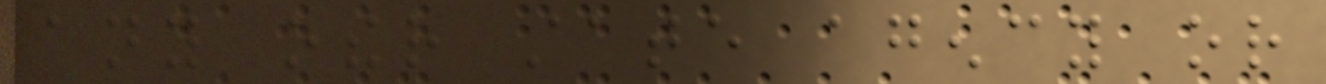any other state agency or
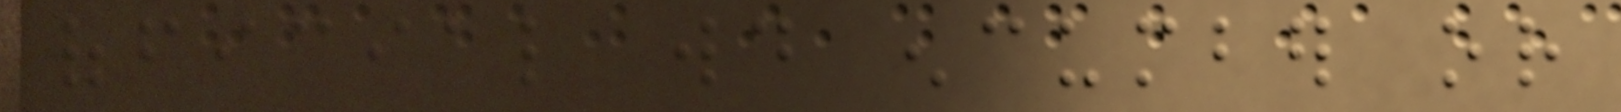official would encumber or
